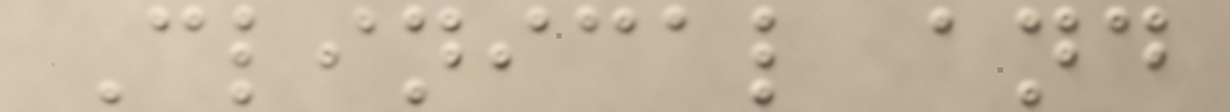Clinical and
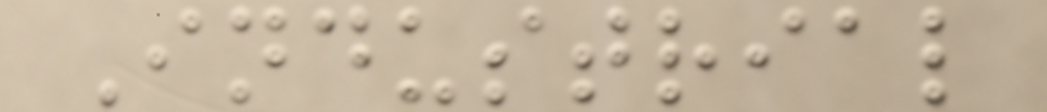Industrial
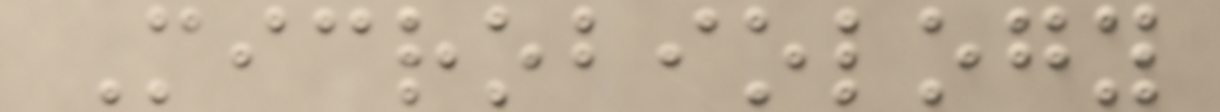Microbiology
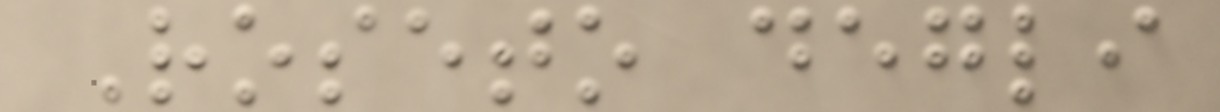Roseto degli
